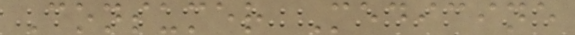Consumer Medicine
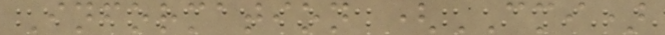Information (CMI)
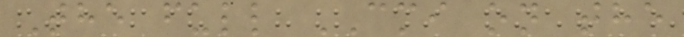The full CMI on the
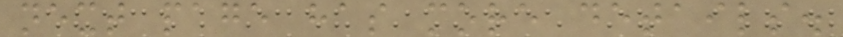next page has more details.
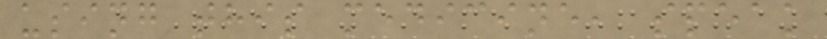using this medicine, speak
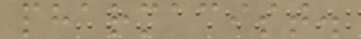pharmacist.
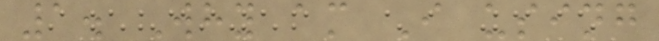1. Why am I using
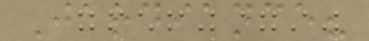Jardiance?
